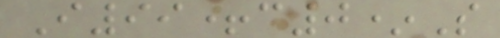I99+c0*S
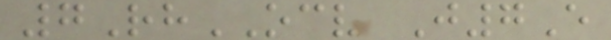7RhOCV J7E
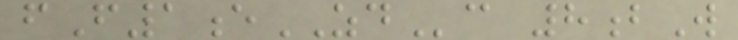fF1eZDc 8bW
